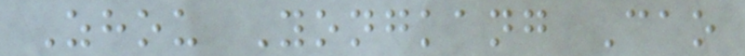Zhou Yongkang Cao
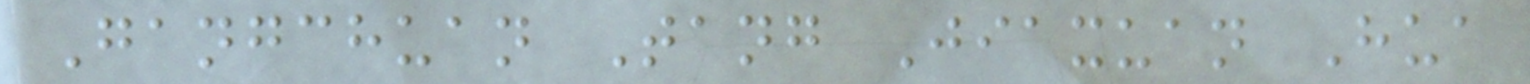Gangchuan Tang Jiaxuan Hua
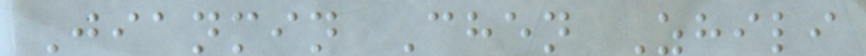Jianmin Chen Zhili
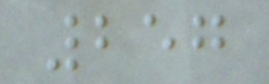257
